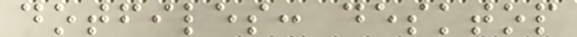dotfiles: desktop
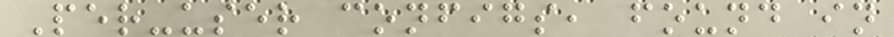Per-user configs, found in
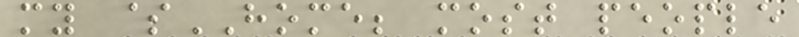my $HOME; most people
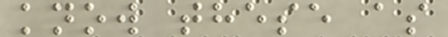know these as
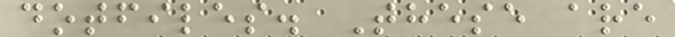dotfiles. These are
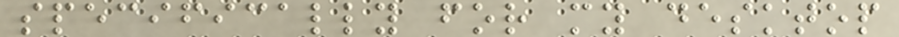specifically for my desktop
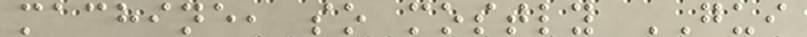machine, so mostly GUI
